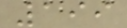199
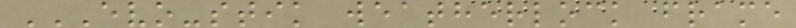EVO-STIK WEATHERLOCK FRAME
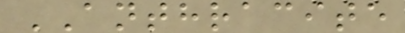ANTHRACITE
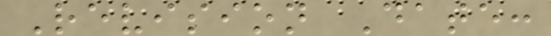Revision Date:
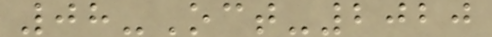08-Oct-2020
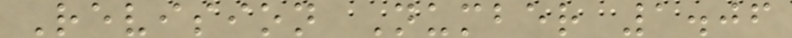Revision Number 1.06
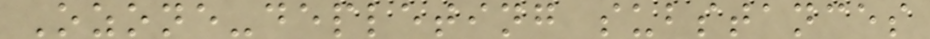Ozone-depleting substances
